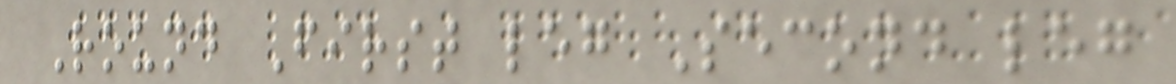Round First leg Second leg
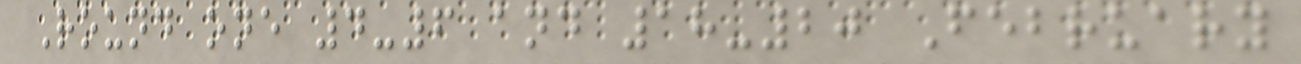Round one 4-6 and 18-20 February
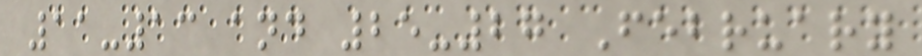11-13 and 25-27 February
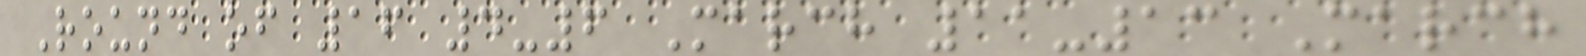Round of 16 4-6 March 11-13 March
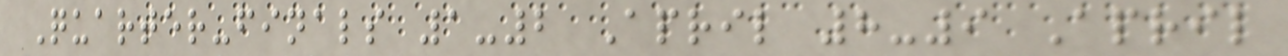Quarter-finals 1-2 April 8-9 April
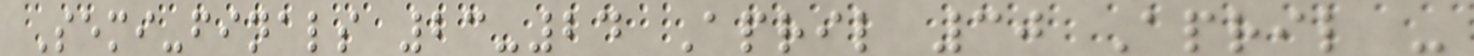Semi-finals 23-24 April 30 April -
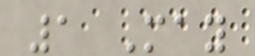1 May
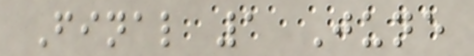Final 1 June
